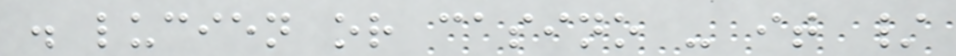. lucien or casino - it /
